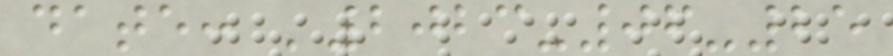date: '2023-06-25
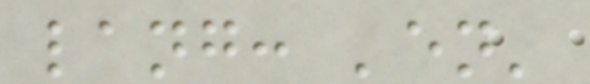lang: 'en'
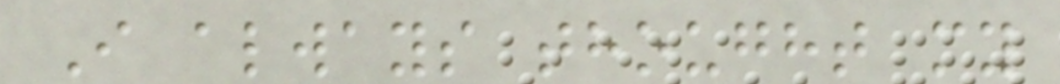I always thought my
